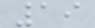19
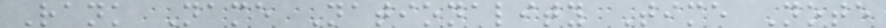Rank Name Nationality Time Note
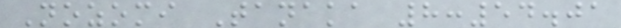Nozomi Tanaka 8:54.01
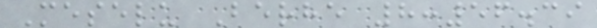Meselu Berhe 8:56.39
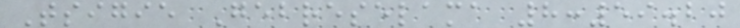Tsigie Gebreselama 8:59.20
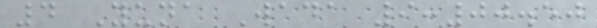4 Yuna Wada 9:00.50
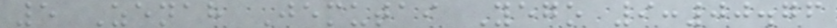5 Zenah Jemutai Yego 9:00.76
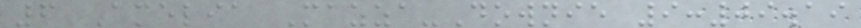6 Amelia Mazza-Downie 9:09.19
